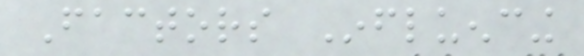Factors Influencing
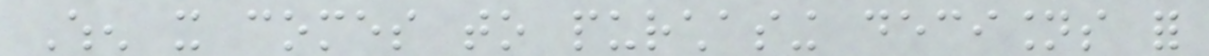When it comes to purchasing decisions for
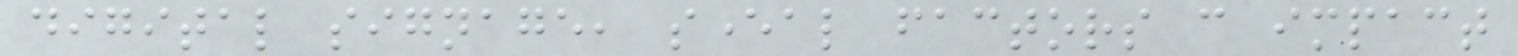digital signage, several factors can impact
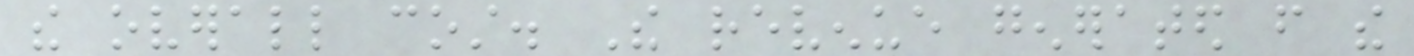the overall cost. The revenue generated from the
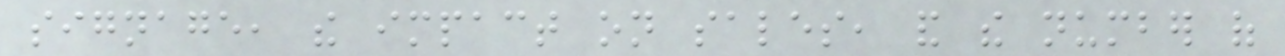signage, the impact on sales, and the number of
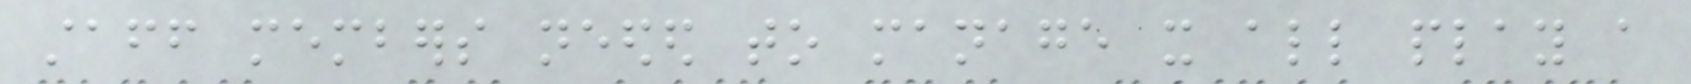staff members needed to manage it all play a
